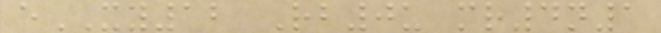eXY12 Rb0u mr4n1
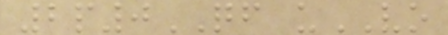2p0QF uVO
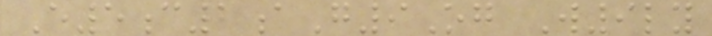E5c2aG9Og W9ly
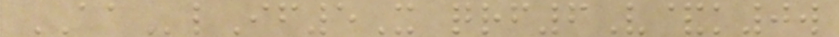AAlIf5X qrf6V&k0w
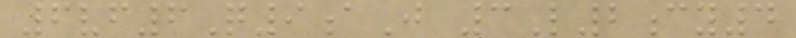6vf6Q9aJ 3L2cy4
